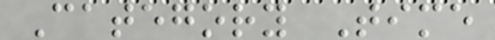Category Time
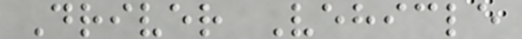Driver Vehicle
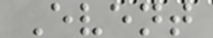Event
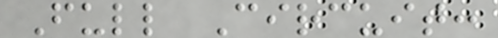Full Circuit:
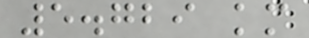5.729 km
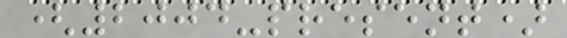(2004-present)
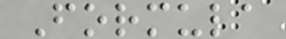Formula
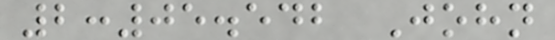2:05.542 John
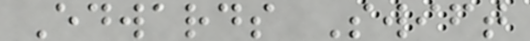Edwards Swift
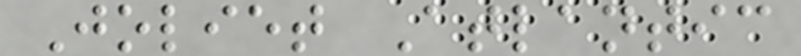Joliet Atlantic
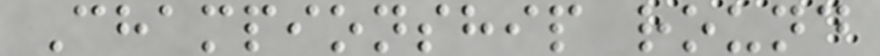Championship round
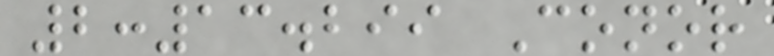2:13.299 Conor
